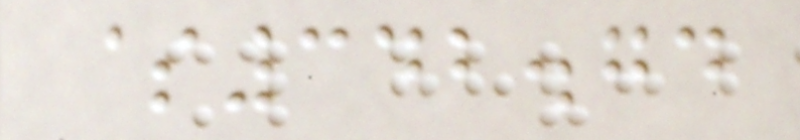$342.74
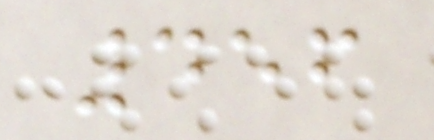456
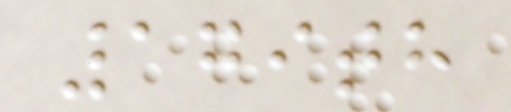179th
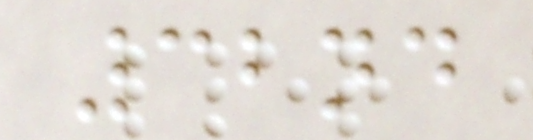32nd
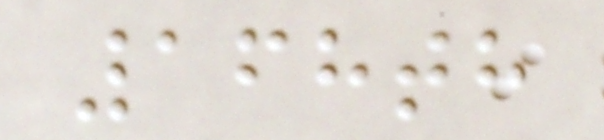168th
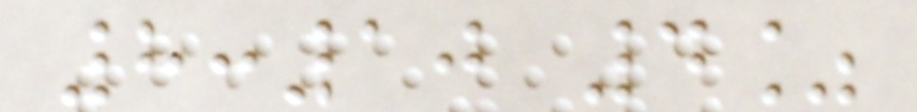8:10 4%
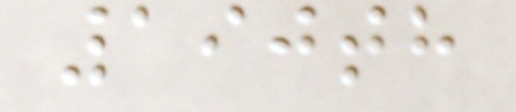190th
